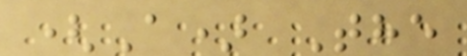(A) The
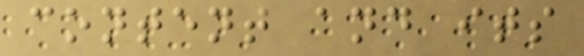content and its
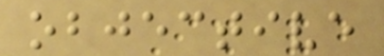objective
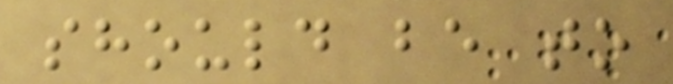should be to
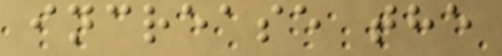increase the
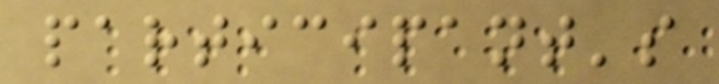participant's
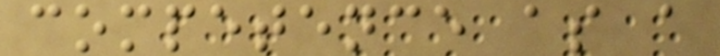competence as a
